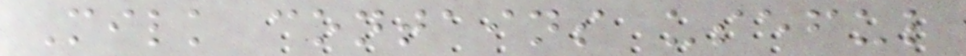Milk contains useful
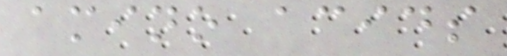amino acids
